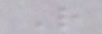R
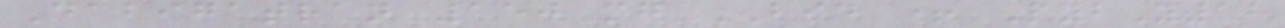Dabigatran 150 mg BID + P2Y12
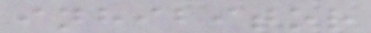inhibitor
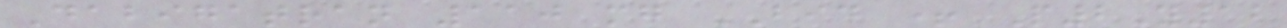Dabigatran 110 mg BID + P2Y12
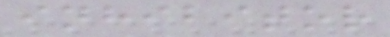inhibitor
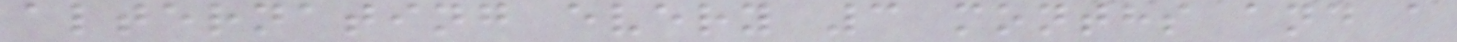alternating every 3 months and a
